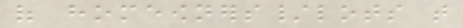of homeowners/lots that
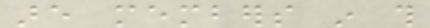are members in this
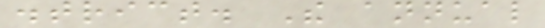district. The annual
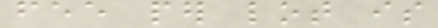fee per lot is
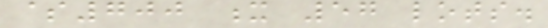$700 x 57 lots.
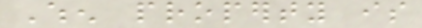When property is
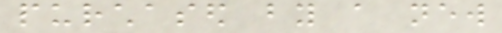purchased by a new
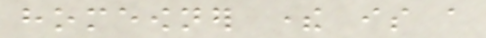homeowner there is a
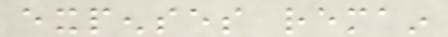expenses remain
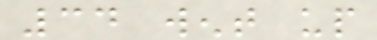34 went up
